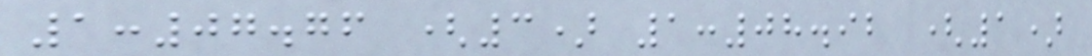1:07.76 (3) 1:08.92 (1)
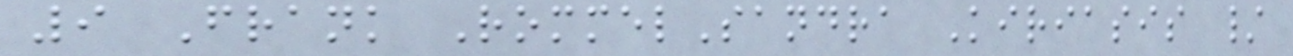9 Frank RommelSandra Kiriasis /
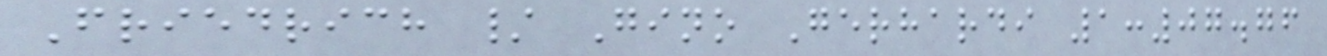Friedrich / Gino Gerhardi 1:07.76
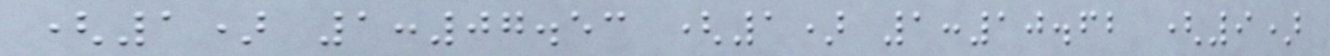(1) 1:07.53 (1) 1:10.62 (9)
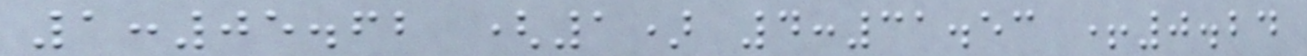1:05.62 (1) 4:31.53 +0.24
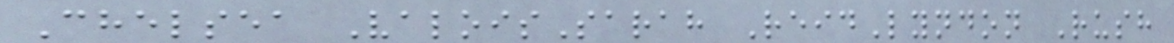Chelsea ValoisSarah ReidLyndon Rush
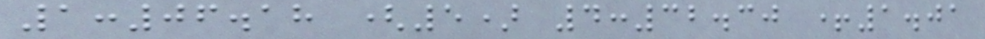1:06.18 (5) 4:32.30 +1.01
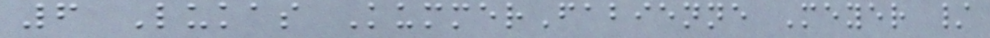6 Lukas KummerFabienne Meyer /
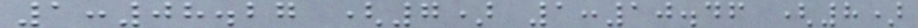1:08.27 (7) 1:10.46 (8)
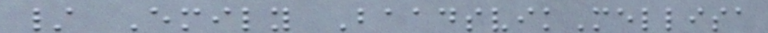/ Emily BaadsvikMellisa
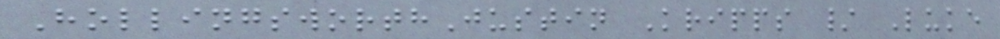HollingsworthJustin Kripps / Luke
